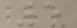5
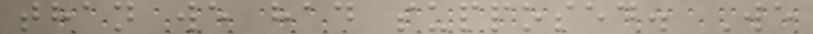than we had supposed. We
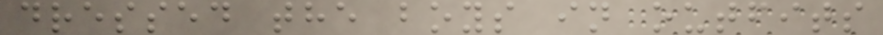dressed the boys in outfits
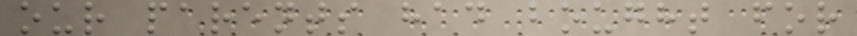our parents had bought for
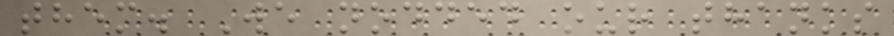them. We nodded our thanks
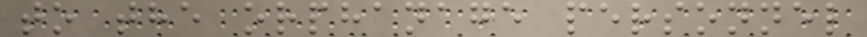to the orphanage personnel
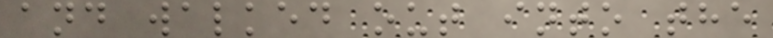and walked out into the
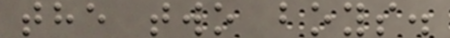the two boys.
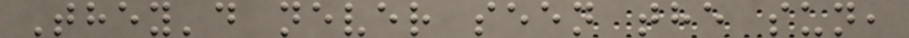They'd never seen the sun,
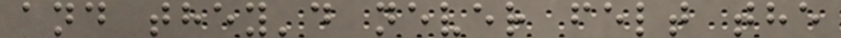and they'd never felt the
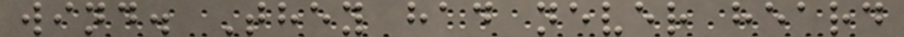wind. They had never heard
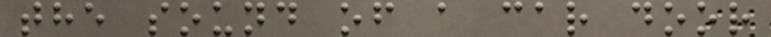the sound of a car door
